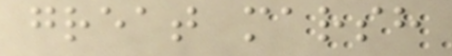great marsh
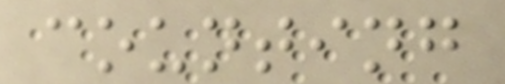counting
